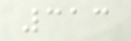313
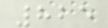825
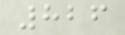826
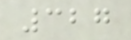327
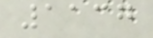1137
